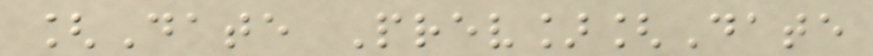[Date Prev][Date
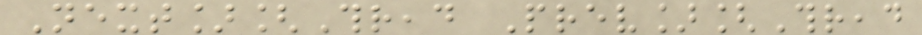Next][Thread Prev][Thread
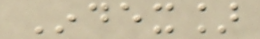Index]
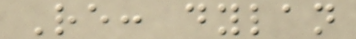Re: dylan
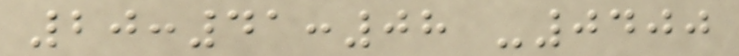20:41:08 -0400
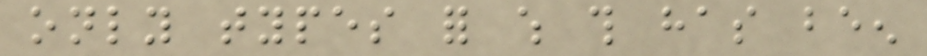only types for which this has been
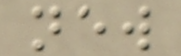new
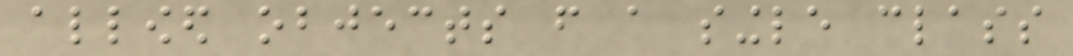allowed objects from a single class
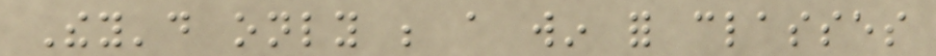They'd only be a win for classes
